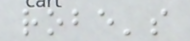robe's
